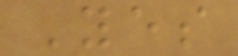Yes
